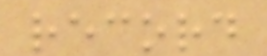record
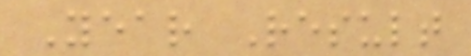Year Result
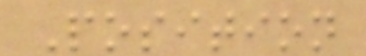Position
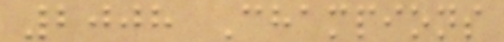2008 Champions
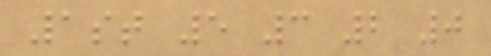1st 5 3 2 0
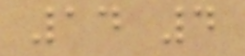14 4
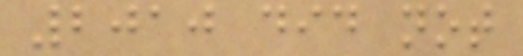2010 did not
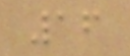16
